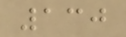130
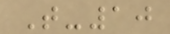T-10
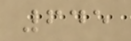645
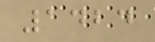1424
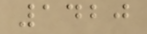1420
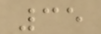35
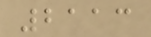2113
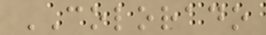COLORADO
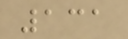131
